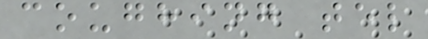coughing tel
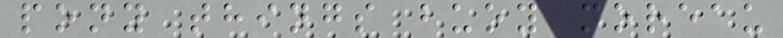pony things buoy moreau
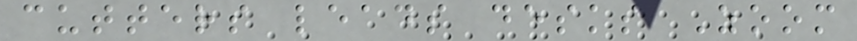cutters leads desks Zoom
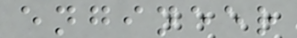engineer
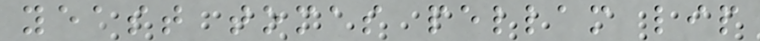yeast tomas pellam lip
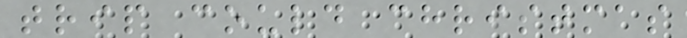trip could christmas
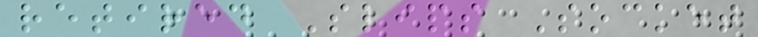retired Slips Socket
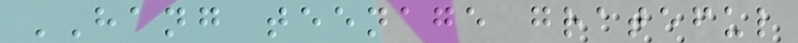HANG teenage grateful
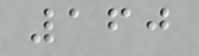160
